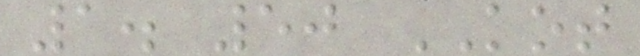1. 50 KOT
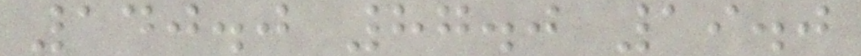140.0 87.0 19.0
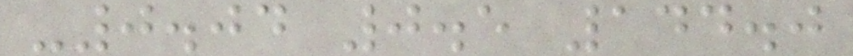-0.04 0.5 144.0
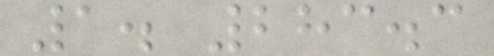1. 283.3
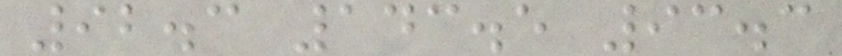92.3 143.5 93.3
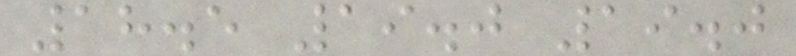18.5 19.0 19.0
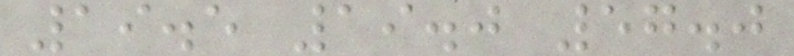19.5 19.0 57.0
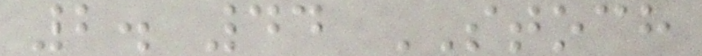2. 44 STOCH
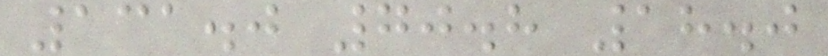131.0 70.8 18.0
